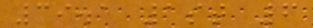39.1 1st 6
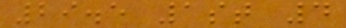29.5 1st 4
